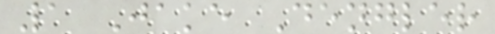1 Jake Dengler
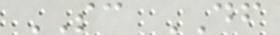SC DF
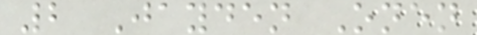2 Jayden Onen
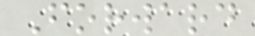Forward
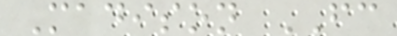Madison FC
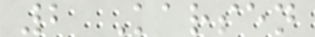2 Karsen
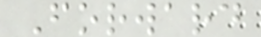Forward
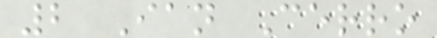2 Ian Cerro
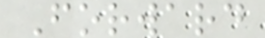Forward
